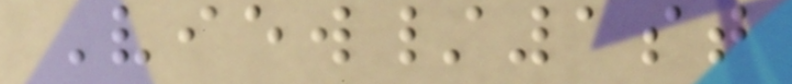View/1st
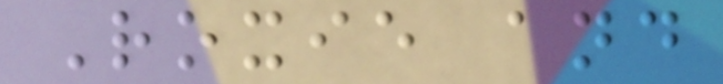Roxie and
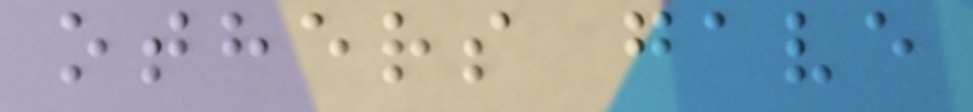others gave
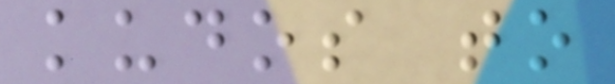kudos to
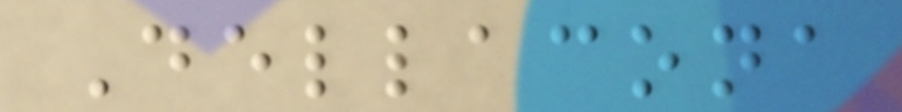Dellacona
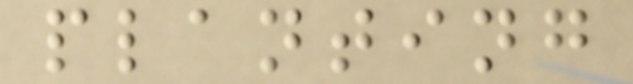planting
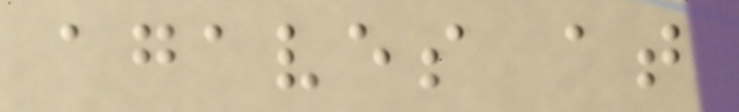agaves at
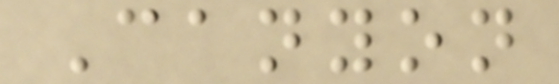Canyon
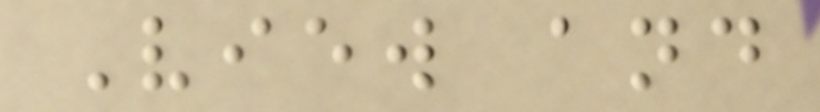View and
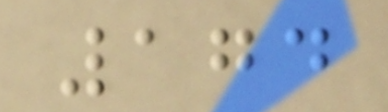174
